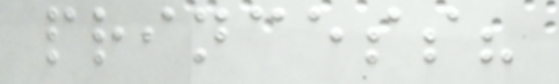princess?
